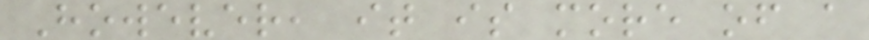However, it is more of a
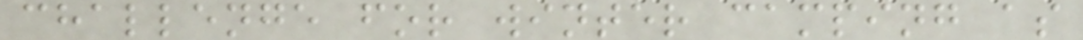challenge for winter camping as
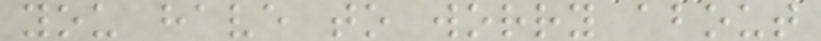you have to worry about
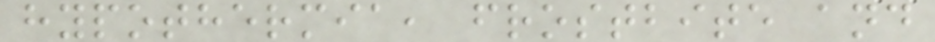hypothermia, frostbite and
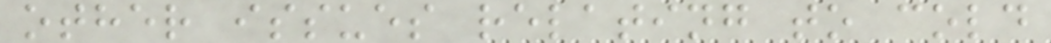other issues relating to cold
